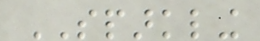SPARKLING
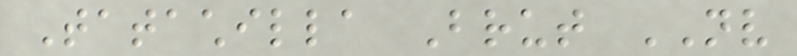Tatachilla Brut NV
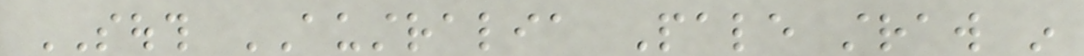SOUTH AUSTRALIA Pale straw in
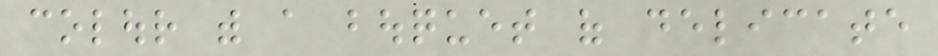colour with a bouquet of delicate
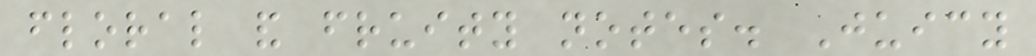floral and fruity notes. Juicy
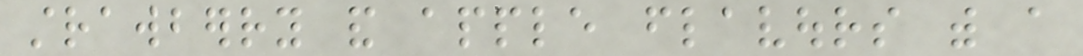strawberry and apple flavours with a
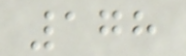178
